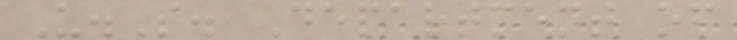U.S. Department of
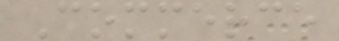Commerce
